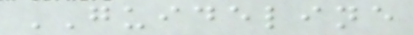GUIDELINE
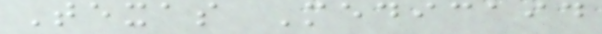Texas Medicaid
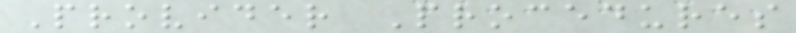Provider Procedures
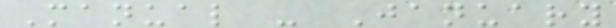Manual - January
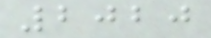2020
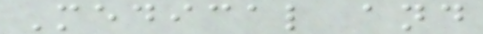Medical and
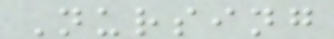Nursing
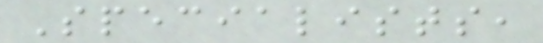Specialists,
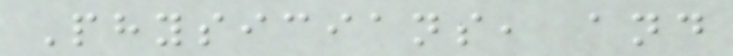Physicians, and
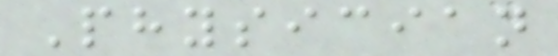Physician
